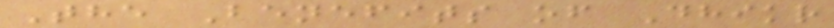The Benefits of Dhikr
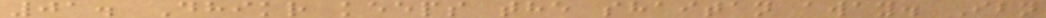01. Dhikr keeps the shaitan away. Ibn
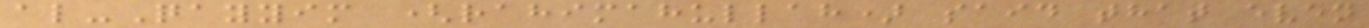al-Qayyim (rahimahullah) said that even
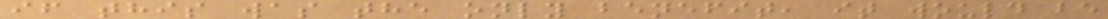if this was the only benefit, it would be
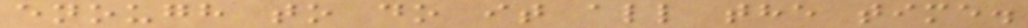enough to do it all the time.
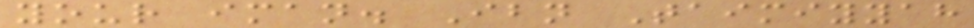your iman. Ibn Taimiyyah
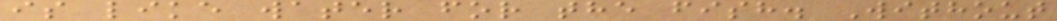is like water for the fish. Without
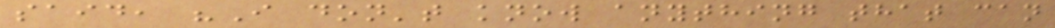said, "I don't know anything that can
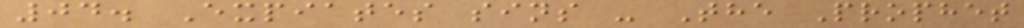04. Expiates sins - The Prophet
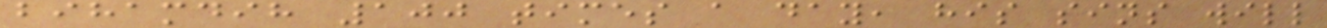bihamdih 100 times a day, his sins will
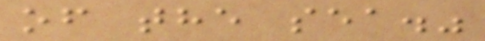of the sea."
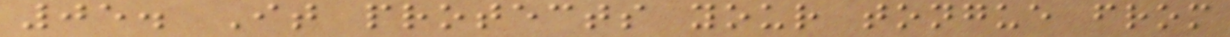05. It protects your tongue from
